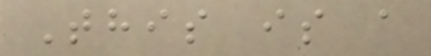This is a
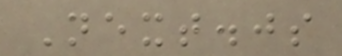Next.js
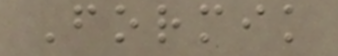Formik
